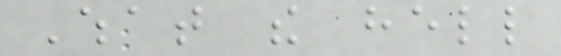What the hell
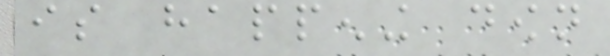is happening down
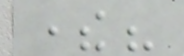there?
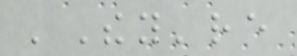'They're
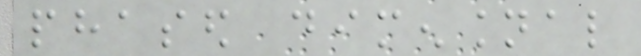phased dimensional
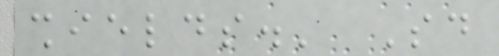shields.' Said
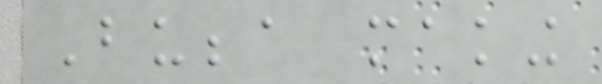Bubba making
